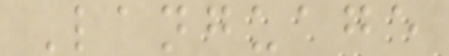Language
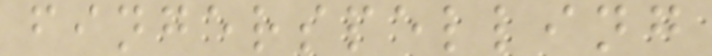fingerspelling
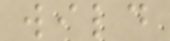wild
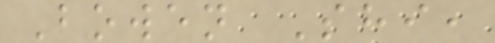Bowen Shi,
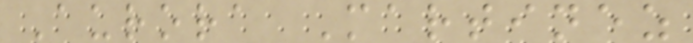Aurora Martinez
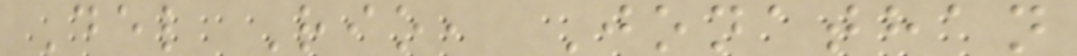Del Rio, Jonathan
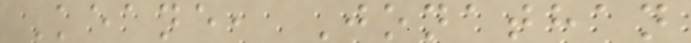Keane, Jonathan
